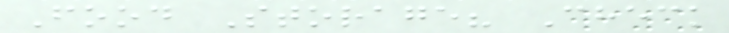Food Storage? Check
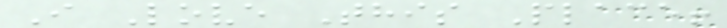I Love This Place!
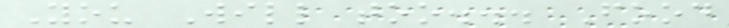You Will too... Food
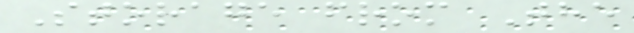Storage from The
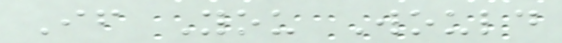If You Would
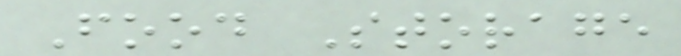Food Storage
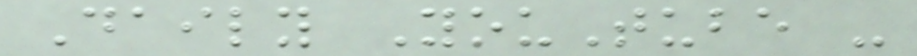Daily YouTube -
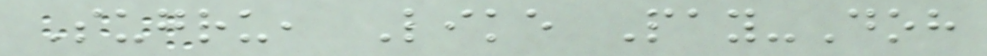Sugru, Like Pay-Doh
